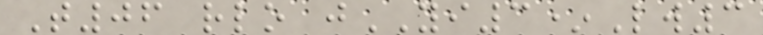T06 rlo jYI3*Lw3
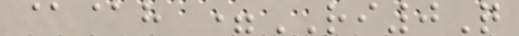@@h =RI0Q
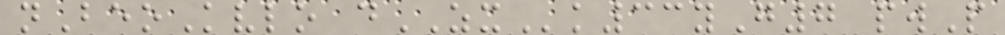nBeoKvlo dZXk33yG7 pwP
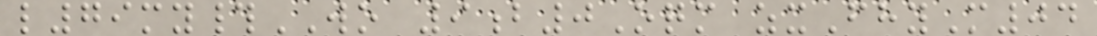l79my#WO 9b0Oqm zxFhyM04
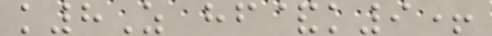k8Z hf&k9+
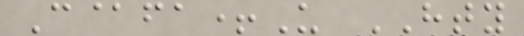C@fa+U HTY
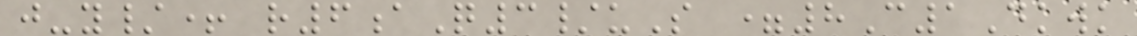j-y/+ r6aQ3/uS =8C1Dkwk
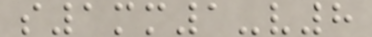s1mm1-v8
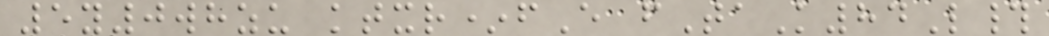5y0whzu ktxr*fE fTaK84L#
